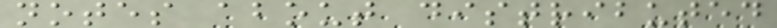notes about distributed
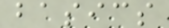basics
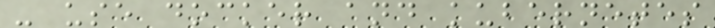- use docker and kubernetes
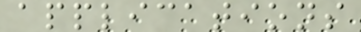applications
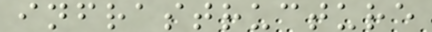infrastructure
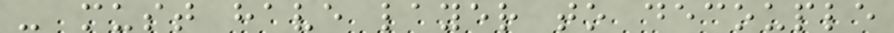- must have layer to decouple
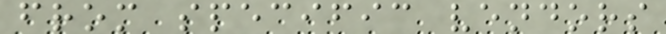from specific vendors
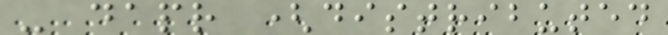- dapr (distributed
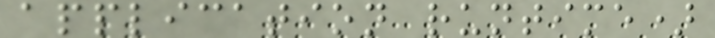application runtime)
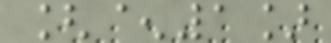[^1]
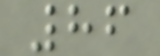86
